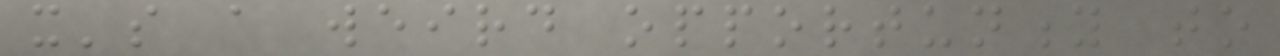it's a weird opportunity to
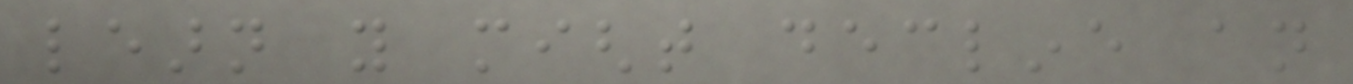learn you might decline an
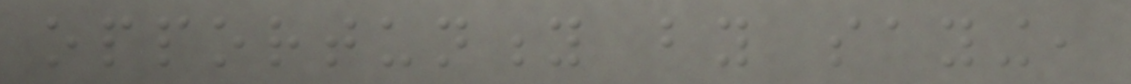opportunity by saying,
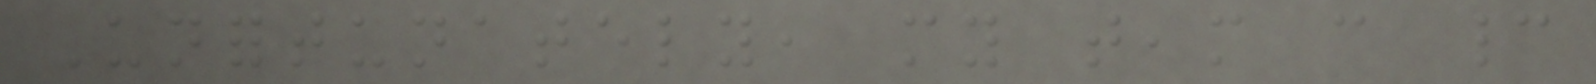Unfortunately, my team can cannot
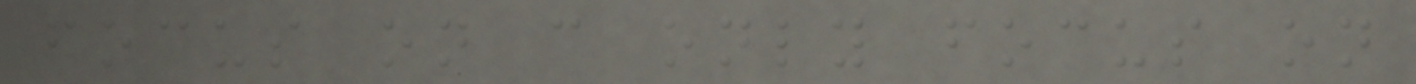focus on can only focus on
